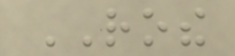ROTHE
